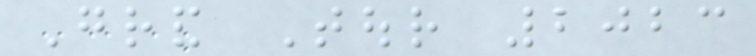Grand Tour 2023
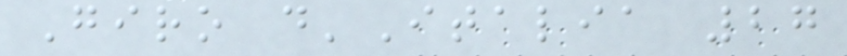Giro d'Italia 27
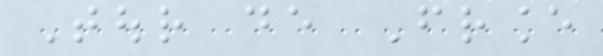Tour de France
